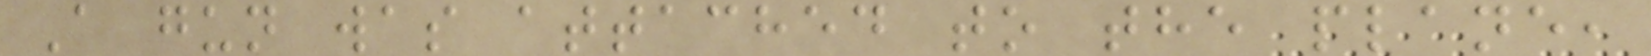A gun was attached to the plane,
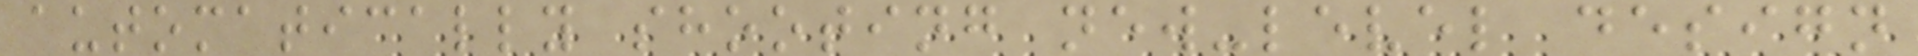automatically shooting new-level design
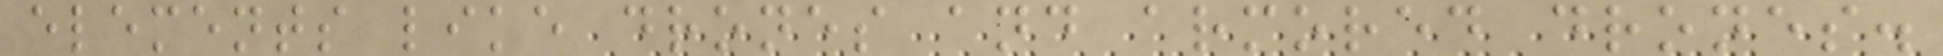elements like drones and armored drones.
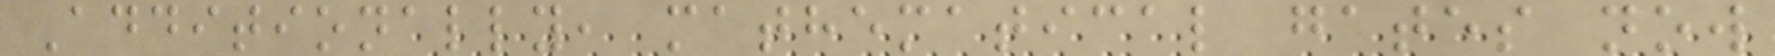Additionally, mathematical gates now
